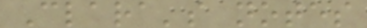Clara's notes
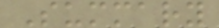Summary
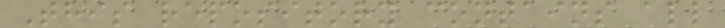This repository contains all
